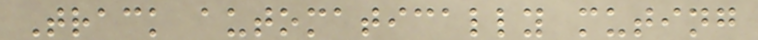Track automatically muting
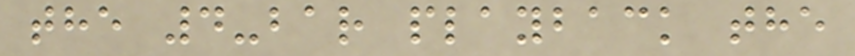the 4-bar playback the
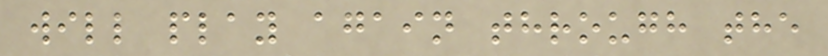will play again through the
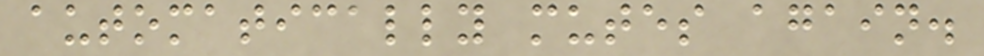automatically mutes again.
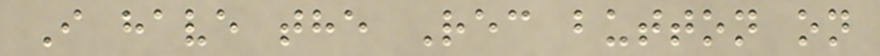I have the Rec button on
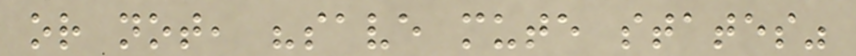or not, "save mute states"
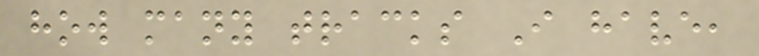how many tracks I have,
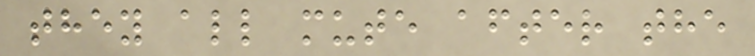they all mute after the
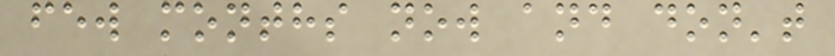few months now and don't
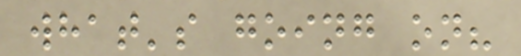what's going on?
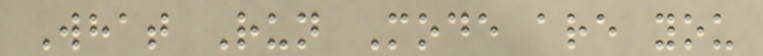What Run Mode are you
